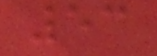53
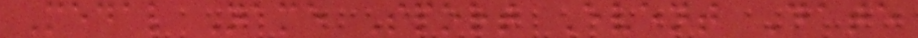Medal Name Sport Event Date
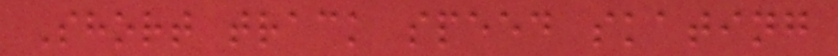Short track speed skating
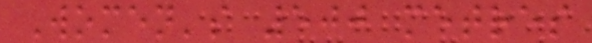Women's 500 metres
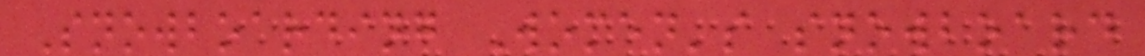Snowboarding Women's snowboard
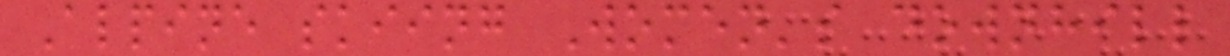Alpine skiing Women's downhill
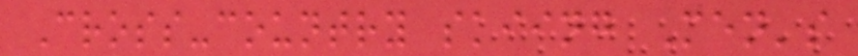Cross-country skiing Men's
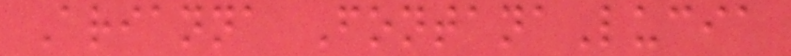Arianna FontanaLucia
